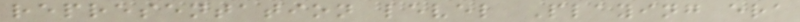representation level Playing era
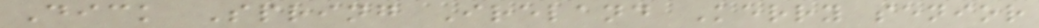Dick Spring Ireland Kerry senior
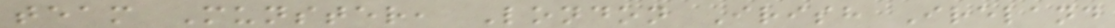team Munster, London Irish Ireland
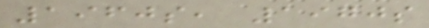1960s, 1970s
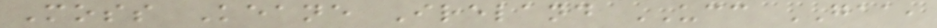Moss Keane Ireland UCC GAA,
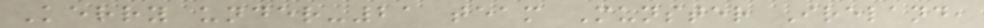Kerry under-21 team Munster Ireland,
